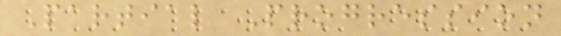Partial Progression
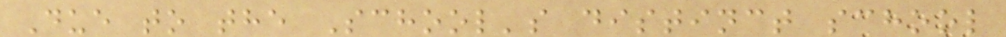Due to the School's distinct school
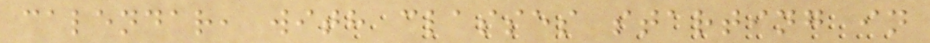calendar, with classes starting in
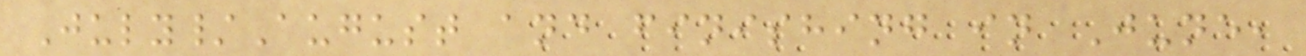July/August and finishing in June,
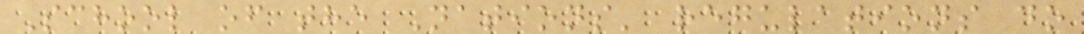School of the Nations' regulations do
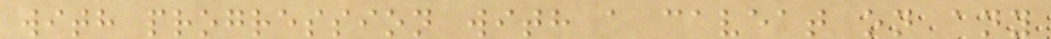with progression with a caveat on any
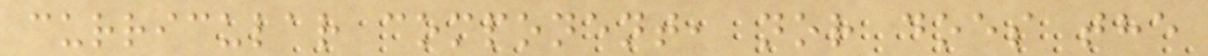curricular component, nor does the
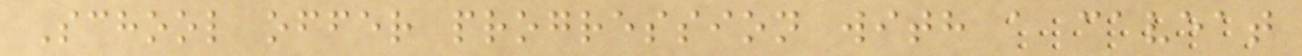School offer progression with a caveat
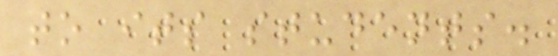to its students.
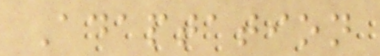Adaptation
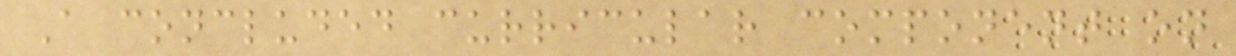A concluded curricular component on
